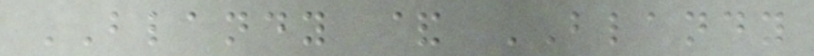BLANDY & BLANDY
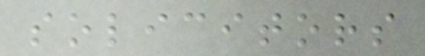solicitors
